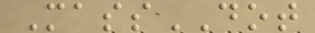MassDOT
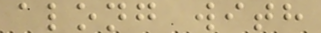along with
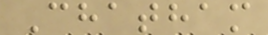Chatham
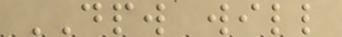DPW will
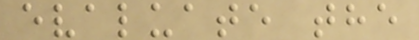evaluate the
